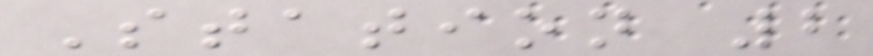Station 2
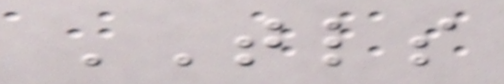TLS
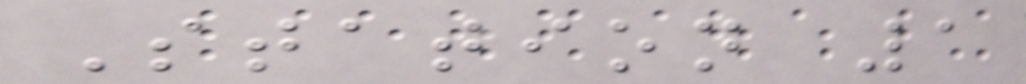Station 1
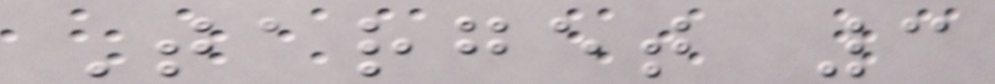Target 3
